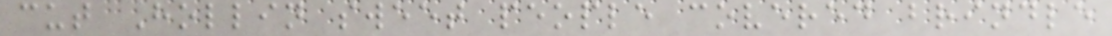cut Hollin sweet people covered brindle
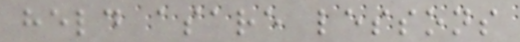held asare lessons
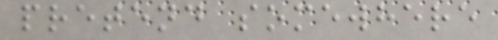pretend somewhere
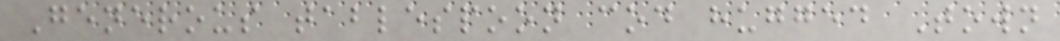Generous tablespoon cod hugged Town
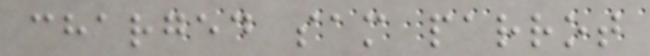charged sam parrot
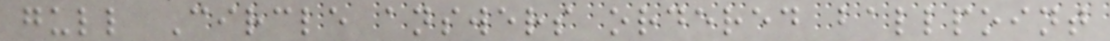gull Circle answers ordered ballpoint
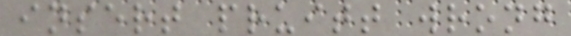insert pruitt wrong
